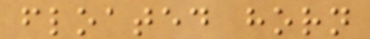floated horn
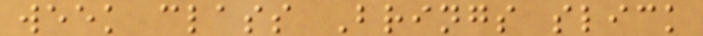week class Brings slick
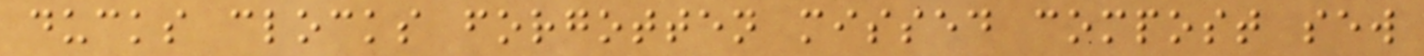ducks clocks forgotten missed compost sew
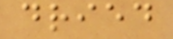dried
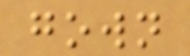gown
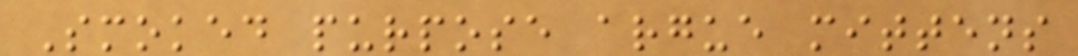Smoked purpose argue mittens
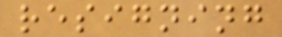resigning
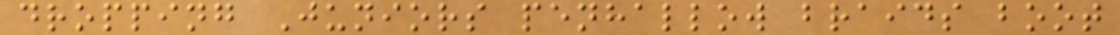dropping Juniors penhallow braids boot
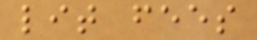lit fees
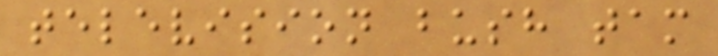television bush tam
